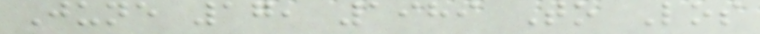June 17, 1989 To Los
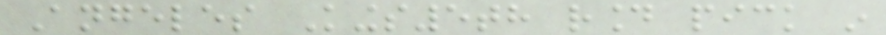Angeles Kings5th round pick in
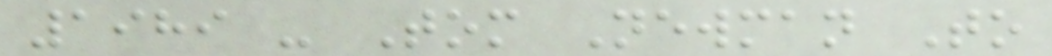1989 - Tom Newman To
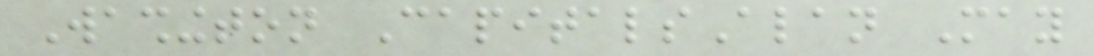Washington CapitalsAlan May
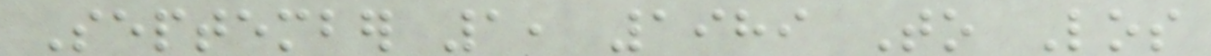September 1, 1989 To Los
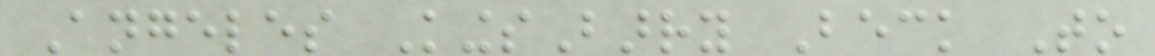Angeles KingsBarry Beck To
